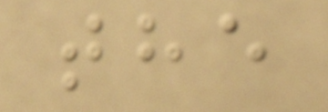the
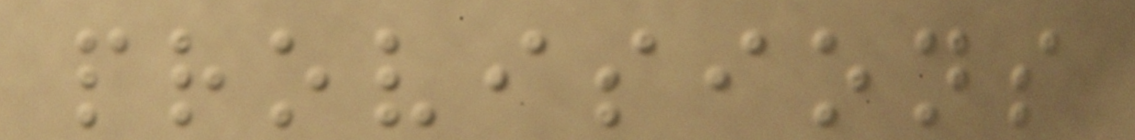provisions
